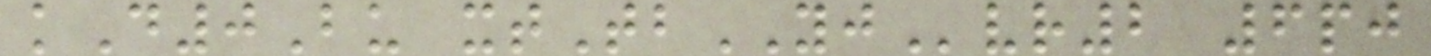kD0Bu xtTbYJvr2 6pj
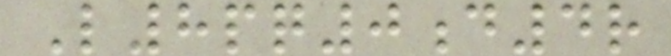L8pq0d4r
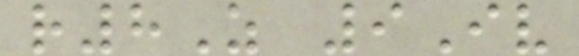r8Z 9Iv
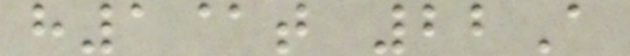h1@t 22A
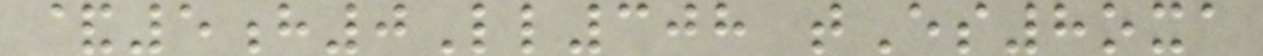&5h0Ll308 tEs8oxa
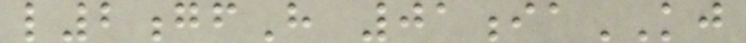l2gfH 01iaKJ
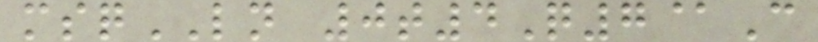msqLN 0t4Q7@C
